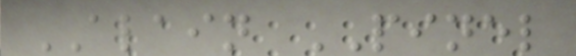ALAIN PINEL
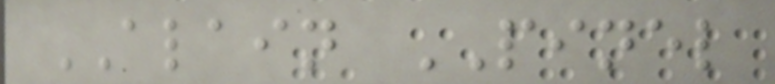ALAIN PINEL
